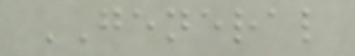GENERAL
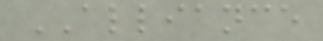ALLIANCE
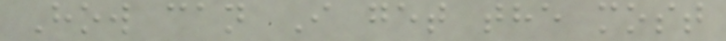How can I get the most
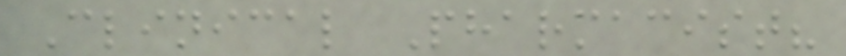Clinical Pharmacist?
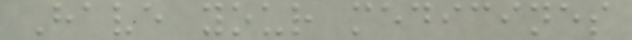Have your medicines
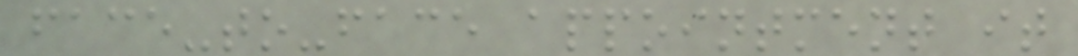face-to-face appointment it
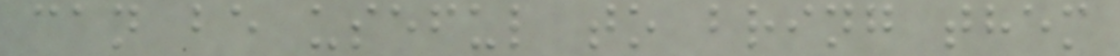can be useful to bring them
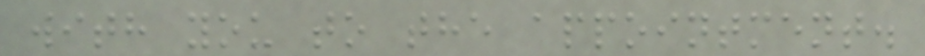with you to the appointment.
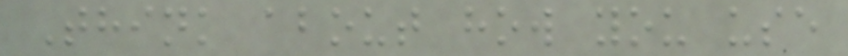Think about how you use
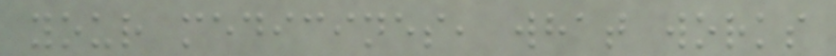your medicines, what works
